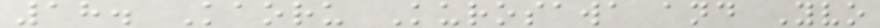18. Kaoru Kurosawa and Yvo
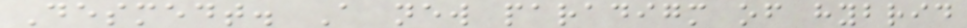Desmedt. A new paradigm of hybrid
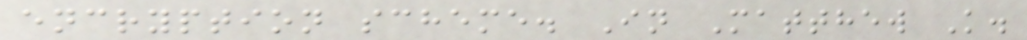encryption scheme. In Matthew K.
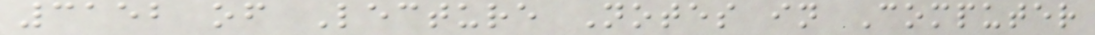3152 of Lecture Notes in Computer
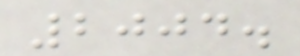2004.
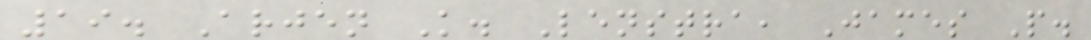19. Arjen K. Lenstra, James P.
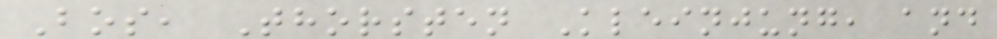Bos, Thorsten Kleinjung, and
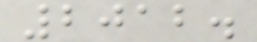2012.
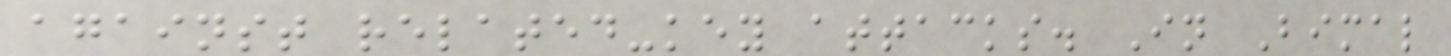against related-key attacks. In Bimal
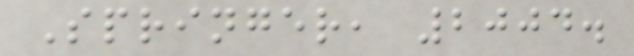Springer, 2004.
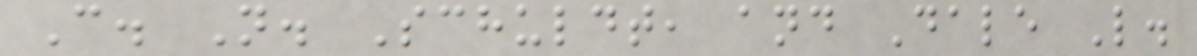C. N. Schuldt, and Dale L.
